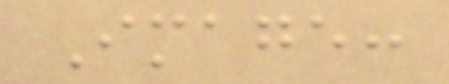Image:
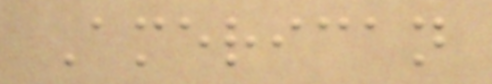American
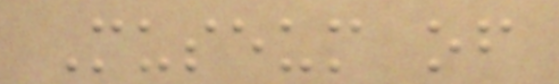Museum of
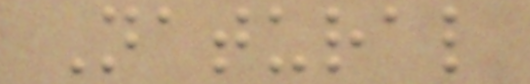Natural
